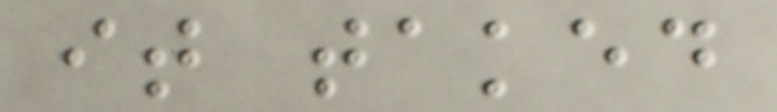it taked
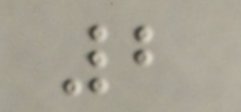2
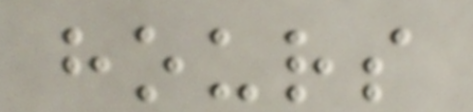hours
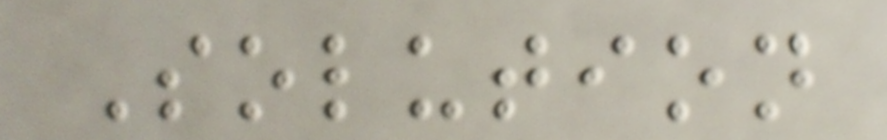Solution
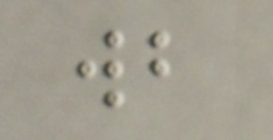wb
